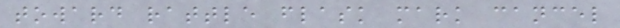toward rattle flask mark cancel
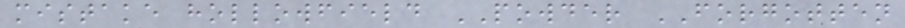mistake hollowfield POWDER FORGOTTEN
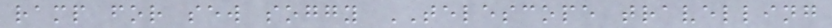ramp for sew soggy TELESCOPE travelling
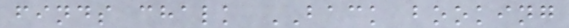finds chalk BACK booking
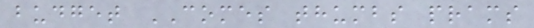budget COMES thumbs prams
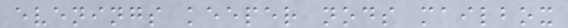evenings keeper nods mailbox
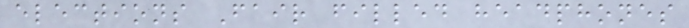elections Fair filled headphones
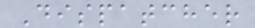Dispatcher
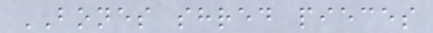BONES shred pieces
